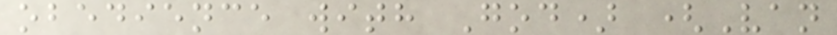obedience with God) (Van
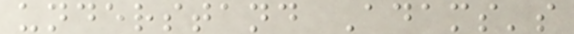understand Adams's
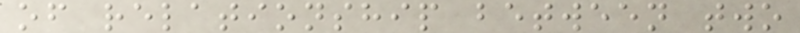of relationship between two
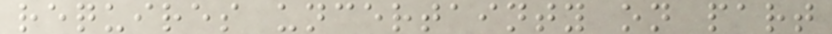requires uncertainty on part
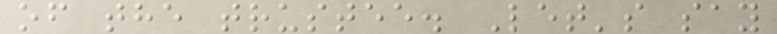of the trustee. Let's say
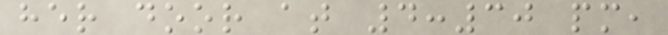her door at 4:30 pm,
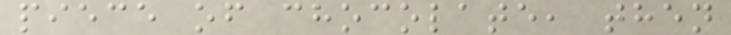piece of chocolate, then
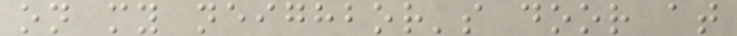on my neighbor's door at
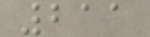211
